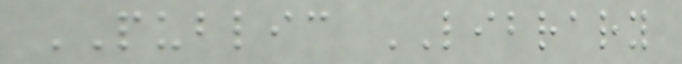PUBLIC LIBRARY
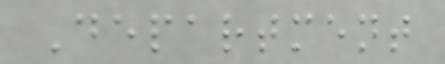Department
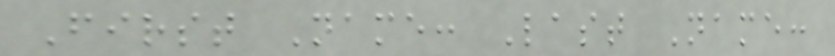First Name: Last Name:
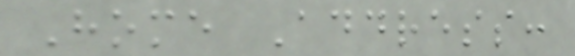Home Address:
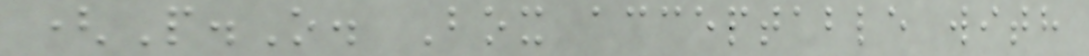(P.O. Box acceptable with
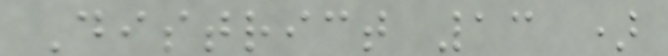District 13 )
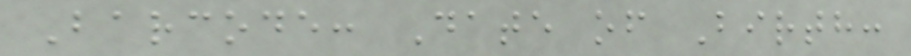Barcode: Date of Birth:
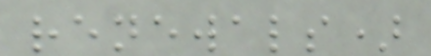renewals)
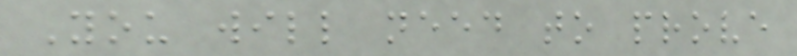You will need to prove
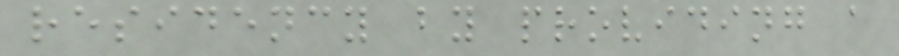residency by providing a
